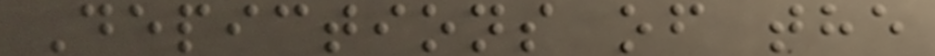Depictions of the
